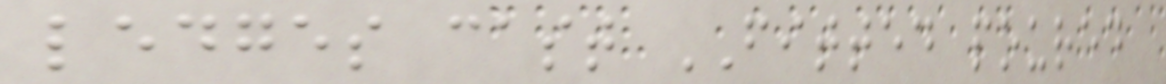ledges cast FITTED poured
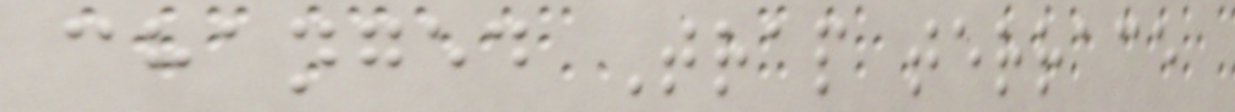changed Trap terrace
